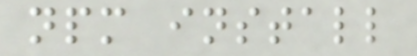npm install
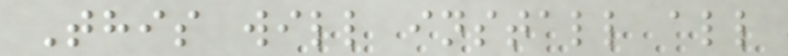This will install all
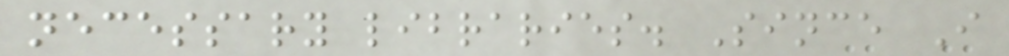necessary libraries. Since I
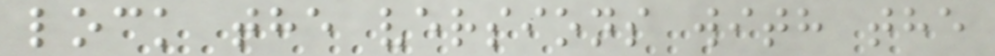lock the versions with the
